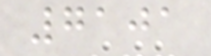7101
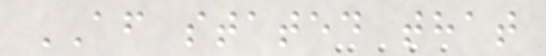AF stated that
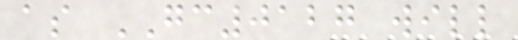as GC0127 will
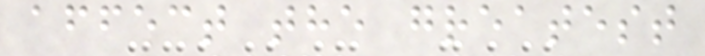affect the greatest
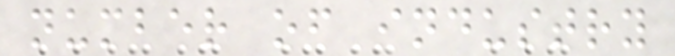number of industry
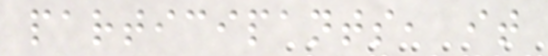participants, it
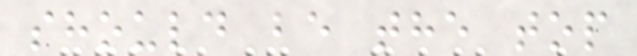should be the top
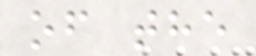of the
